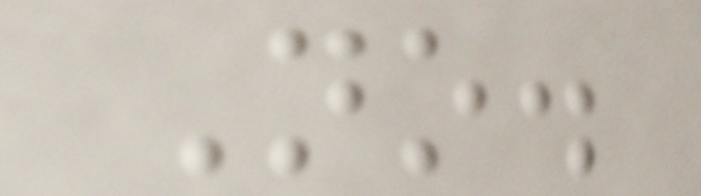No.
